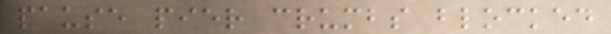pause pier crumbs blocked
